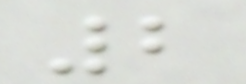2
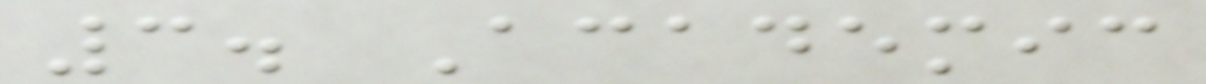3. Academic
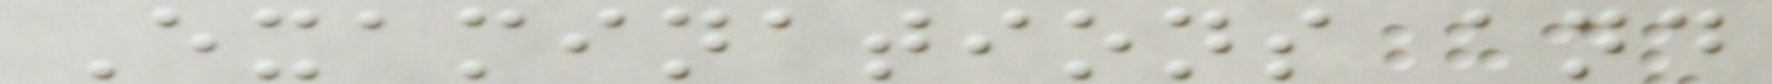Examinations and
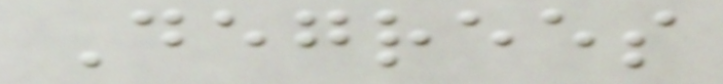Degrees
